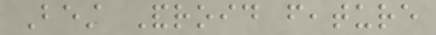Best Android feature
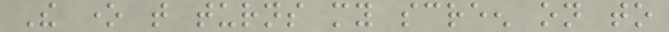The one that turns my screen on to
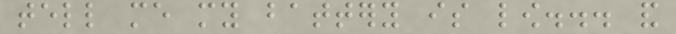tell me my battery is low... and
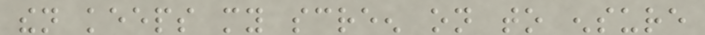then keeps my screen on to ensure
